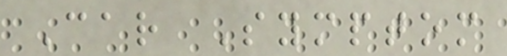Car Symptom
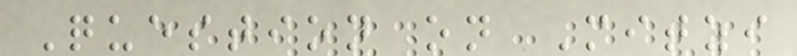Question on Mitzi
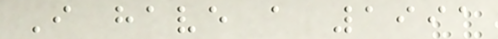I have a 1991
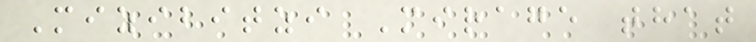Mizibitzi Mirage that
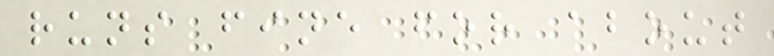runs fine for about
